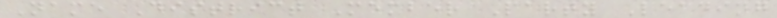Name District Member Party Leading
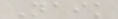Naik
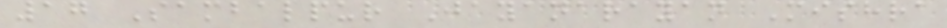17 Sambalpur Jayanarayan Mishra
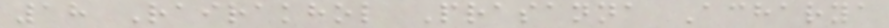18 Rairakhol Prasanna Acharya
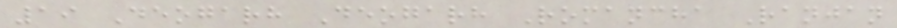19 Deogarh Deogarh Romancha Ranjan
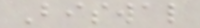Biswal
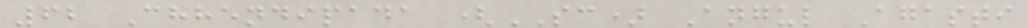62 Chhendipada (SC) Angul Agasti
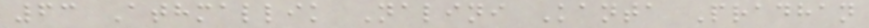63 Athmallik Nalini Kanta Pradhan
